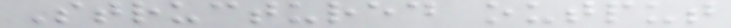Structured output
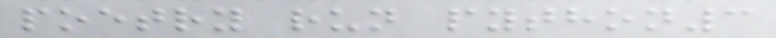poetry run python3
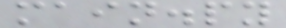main.py
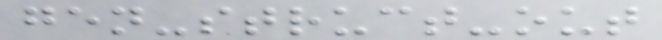gen-struct-out
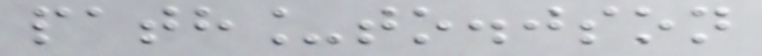path_to.json
